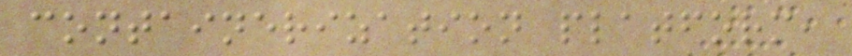containerization platform,
